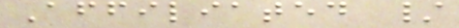Affiliated /
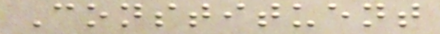Constituent
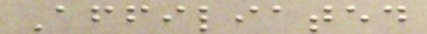Affiliated
